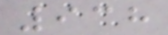938
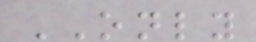ONLY
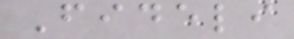Fideli
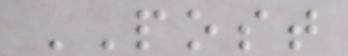POST
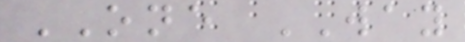ONE WAY
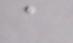a
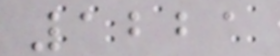1221
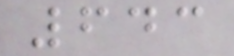643
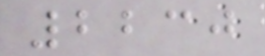2230
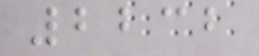2232
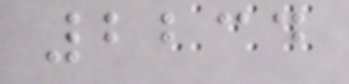2234
